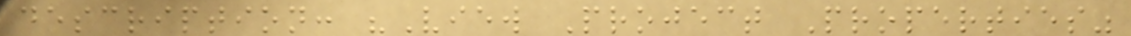description: "View Project Properties"
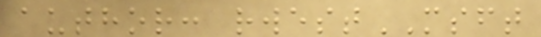author: rwestMSFT
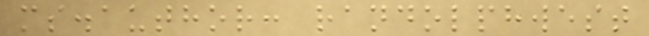ms.author: randolphwest
